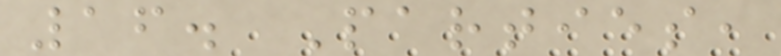16. Parties,
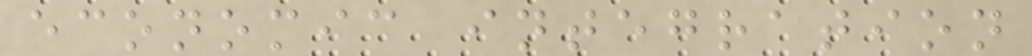economic integration
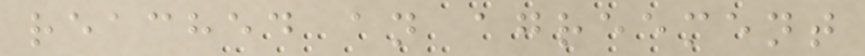reached an agreement
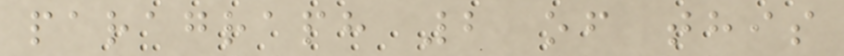paragraph 2 of this
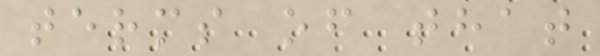terms of that
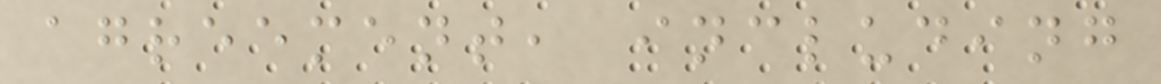agreement, including
